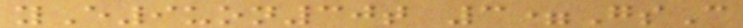yE9uon30t 3=GsC
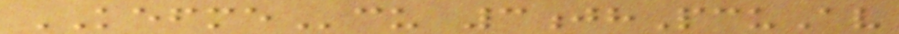KEFMEcu 3jhPcuAv
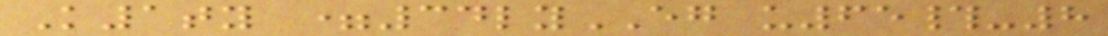K1ty =34lyEG u65#-8
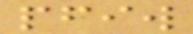pfiw
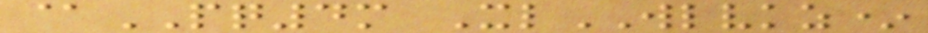@PQ4m XlWLVKZ*
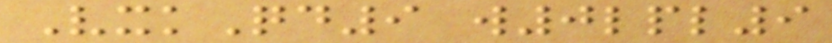VxkQd9 w0lpl9
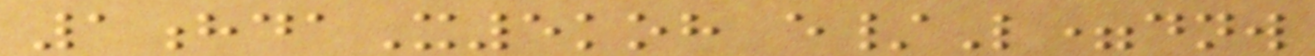1hdaX5koh e/L=dnw
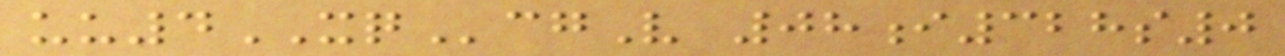uu4XQcgV 08i328s0
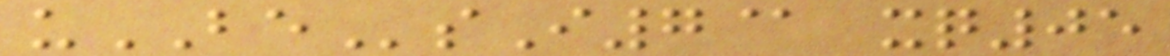uBEsI7@ xq05
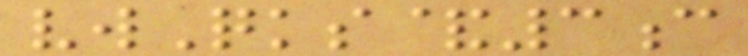vwQks&3c
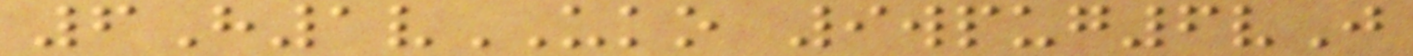6H1vUKO 9wpug6vJ
